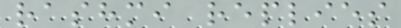rashmi replies
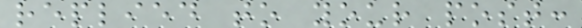replied to your post:
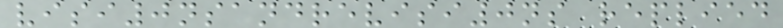visi0nsandrevisi0ns replied
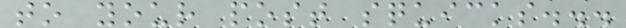to your post squicks...
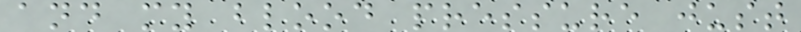and my blood pressure just
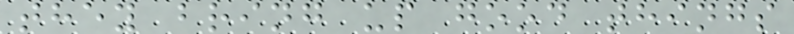they bring up good things
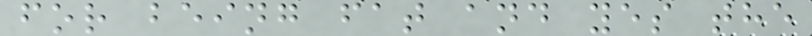for being fat and yes the
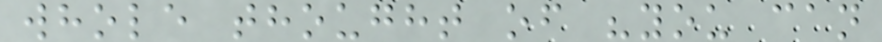whole thought of "you can
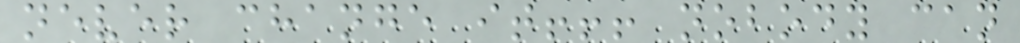never change it!!! nobody can
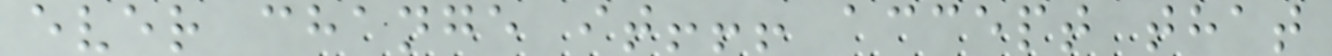ever change it!!! accept that
